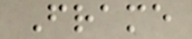Frame
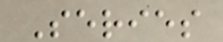Series
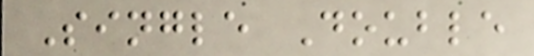Single Double
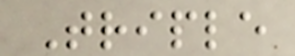Triple
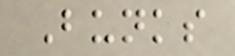Bunks
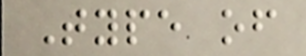Type of
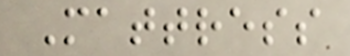Mattress
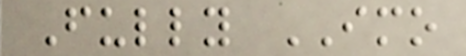Fully IMO
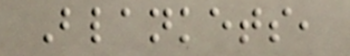Blankets,
